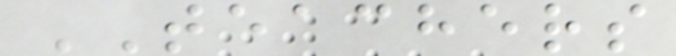TEACHERS
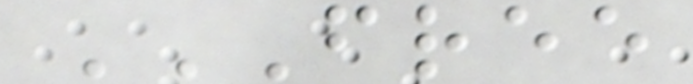FREE
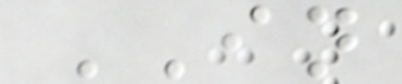IN
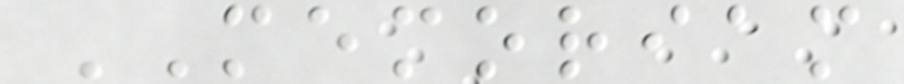MEMORIAM
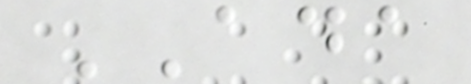ADA
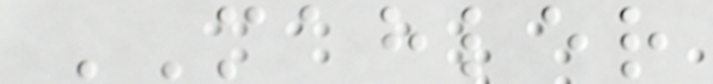MAHLER
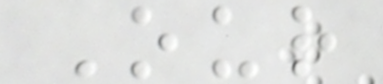Our
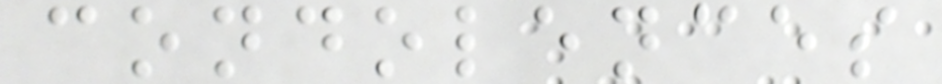condolences
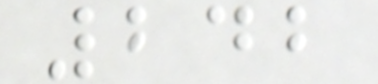242
